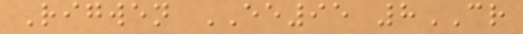Rigwen EE95 8CR
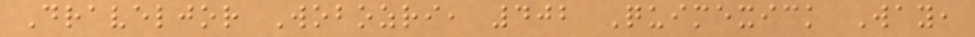Draveljor Wobozri, 402 Quimexick Way,
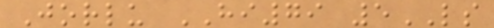Jorlu HI79 5LS
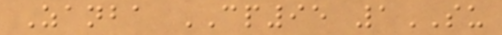Zanba CP95 1SU
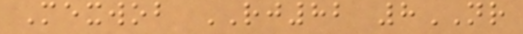Mexwob RJ82 8NR
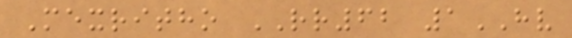Mexritho RR62 1HV
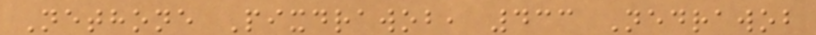Nethone Pixdrawob, 433 Nedrawob
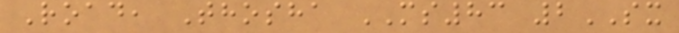Road, Thosha MS83 2SX
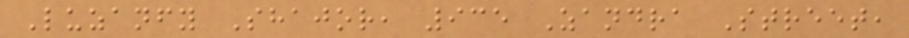Luzanfy Shajor, 935 Zandra Street,
